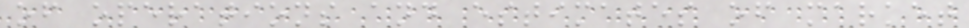of operations and estimates of market
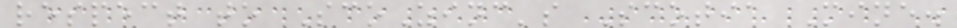respect to ScoZinc's Scotia Mine.
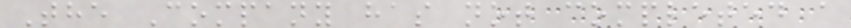The Company has not completed a
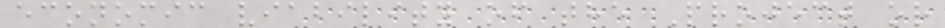economic viability of the Project or
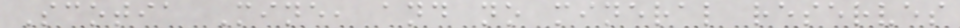Scotia Mine, and no mineral reserves
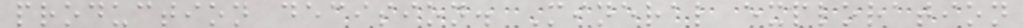production decision. Mineral exploration
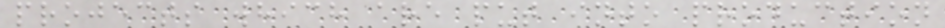projects which are put into production
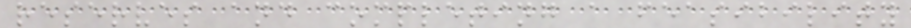reserves and completing a feasibility
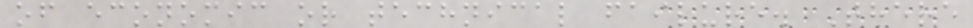of economic or technical failure. There
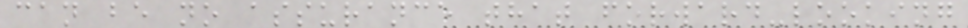can be no assurance that forward-looking
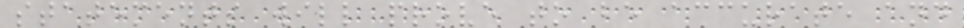statements will prove to be accurate and
